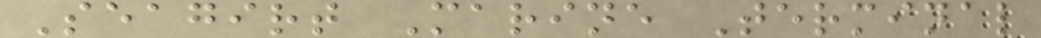Seagirt Marine Terminal
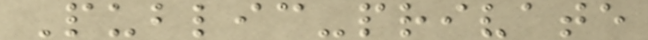Public-private
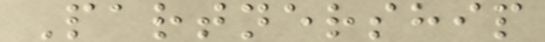Partnership
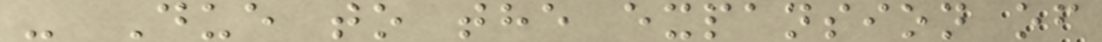- Due to the expansion of
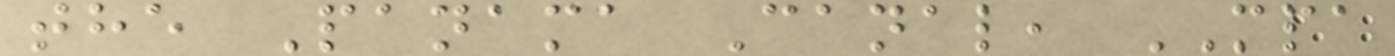the Panama Canal, MPA
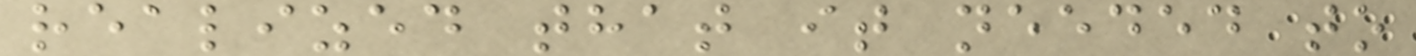realized that it needed to
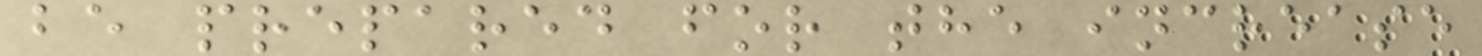be prepared for the increase
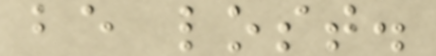be lost.
